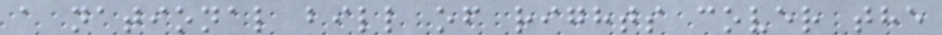a national bill of rights cover the
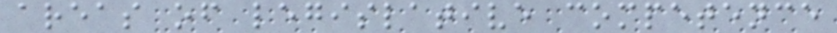areas of legislative competence
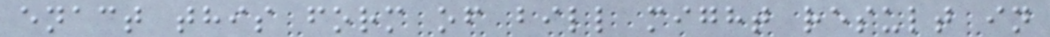enact this form of bill might result in
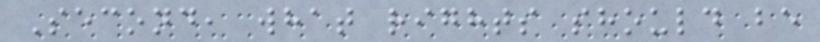Second, what rights should be
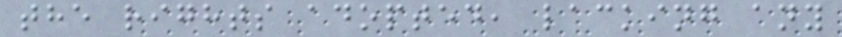the rights adopted, lacking any
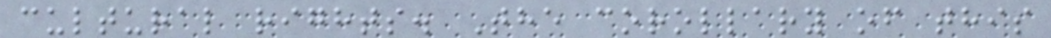cultural rights. The corollary of this
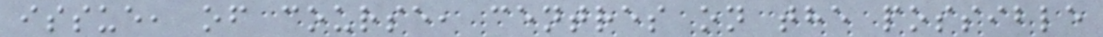issue, of course, centres on the possible
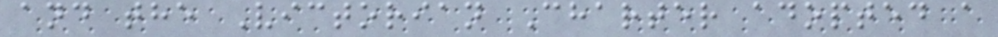and the Victorian Charter adopted a
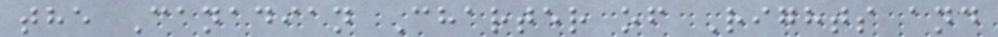the Canadian Charter of Rights and
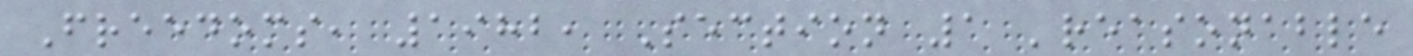Freedoms, 1982, Section 1 'reasonable
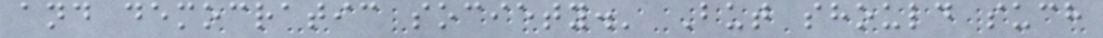and democratic society.' But should such
